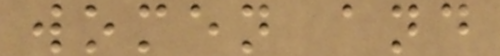women and
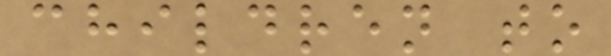children to
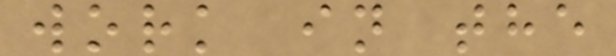work in the
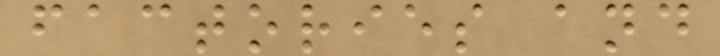factories and
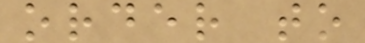order to
